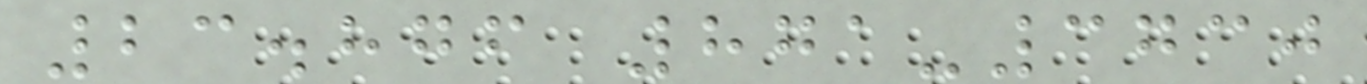23.876 871-3730
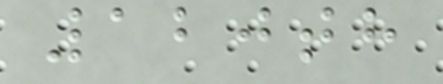120th
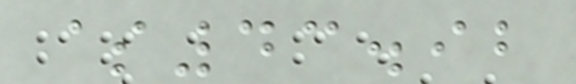$43.92
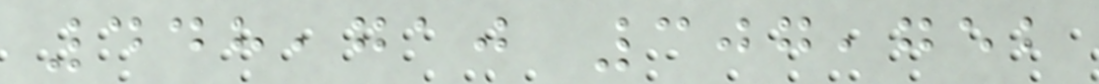448,710 307,752
